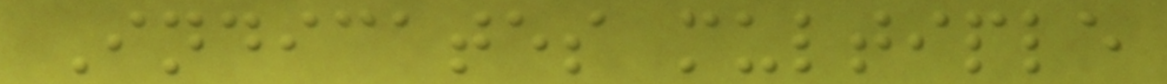Indicates multiple
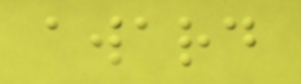award
